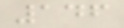146
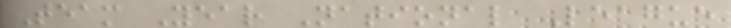Team Year National League
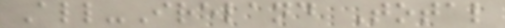All-Ireland Total
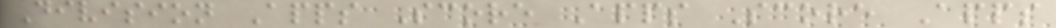Division Apps Score Apps Score Apps
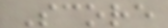Score
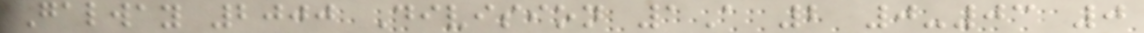Galway 2000 Division 1A 2 0-03 0
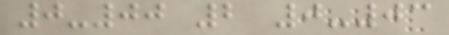0-00 2 0-03
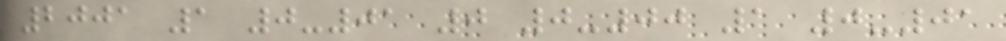2001 1 0-01 0 0-00 1 0-01
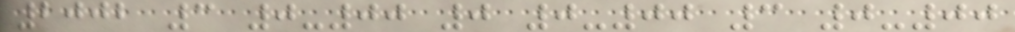2002 3 0-00 0 0-00 3 0-00
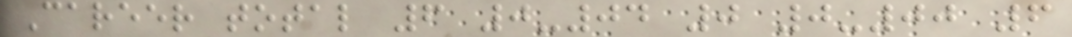Career total 6 0-04 0 0-00 6
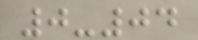0-04
